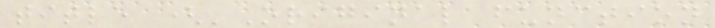title ('Original function
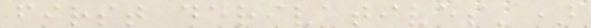first derivatives')
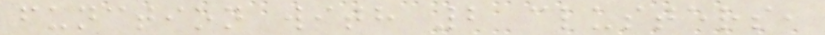function with 2 clusters,
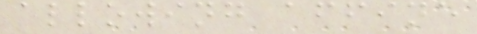allowing affine
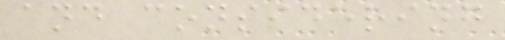and considering
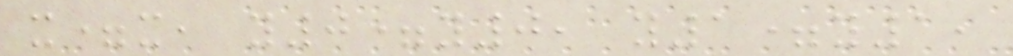x=x, y0=y0, y1=y1,
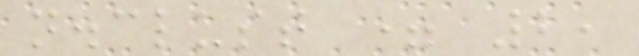n.clust = 2,
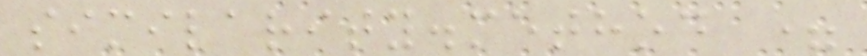similarity.method =
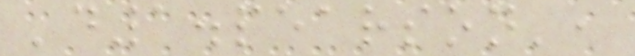'd1.pearson',
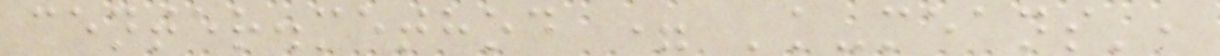center.method = 'k-means',
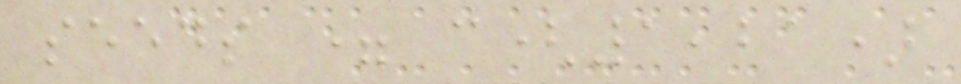seeds = c(1,21)
